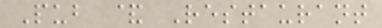Pub & Restaurant
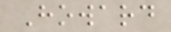Howard
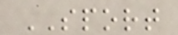SPORT
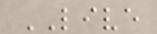LIVE
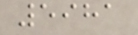5981
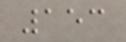153
